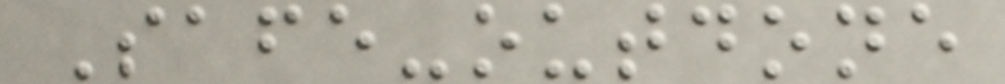Safe-outdone
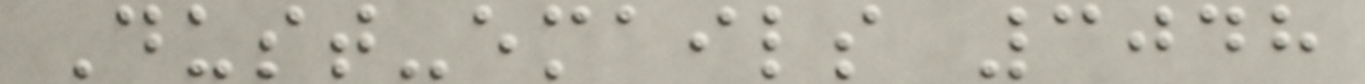Dust-emails 3048
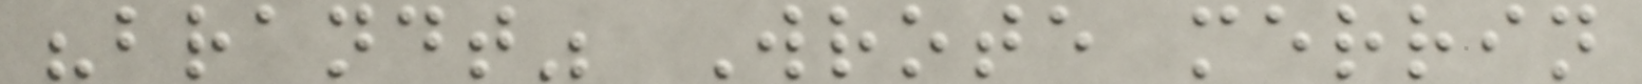"brandt" Wrote merrin
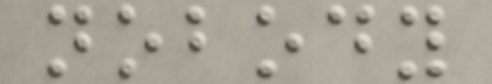nobody
